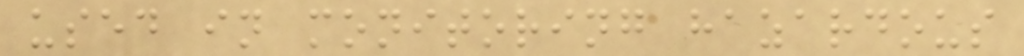used in monitoring hazardous
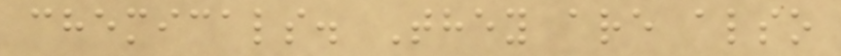chemicals. They are also
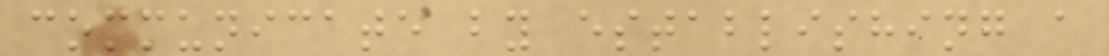communicate by establishing a
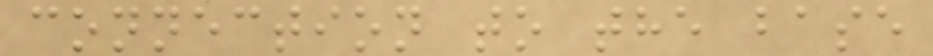connection to the base
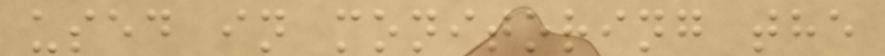used in monitoring the
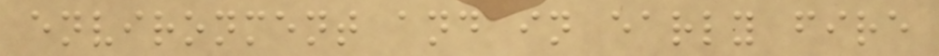environment and in early fire
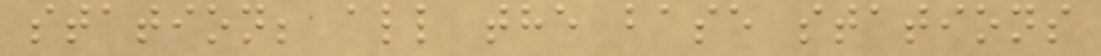station; all the base stations
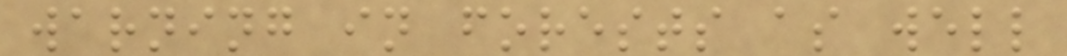warning in forests as well
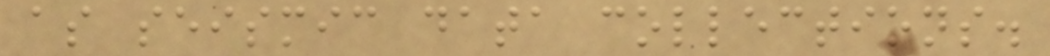as seismic data collections.
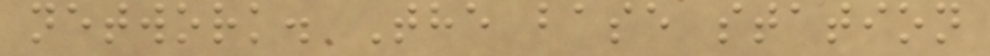network. The base station
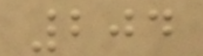204
